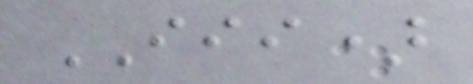III)
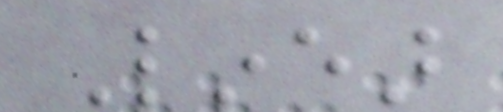Linear
